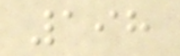198
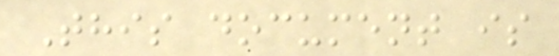This document is
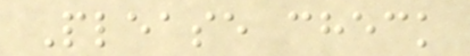Please check
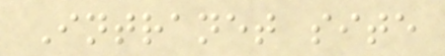Intranet site
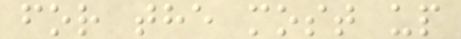for the most up
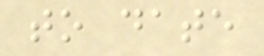to date
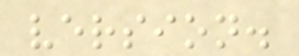version.
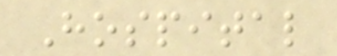Hospital
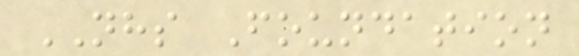NHS Foundation
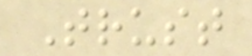Trust
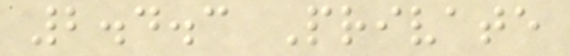2.4.3 Private
